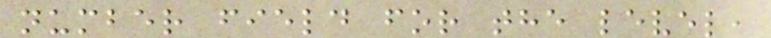number field for the level,
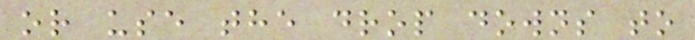or use the drop downs to
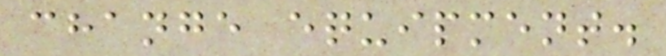change equipment.
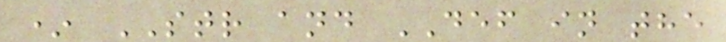* STR and DEF in the
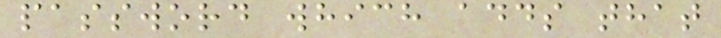password which adds that
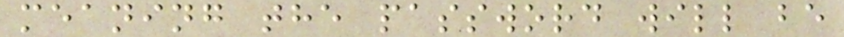meaning the password will be
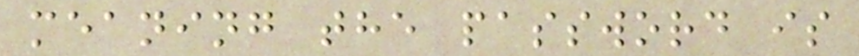meaning the password is
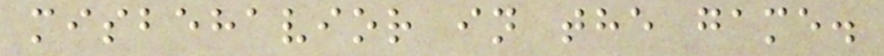misbehavior in the game.
